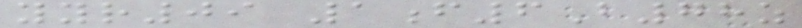yyr09 1f6B78z
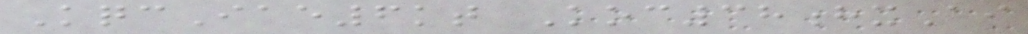KqcIae6kt Koc38hxAi
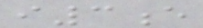i3e
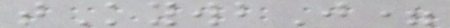tKywbJ=
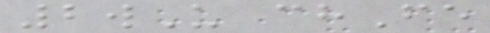2wU chFe
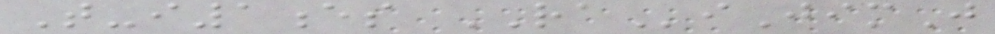T-i1es RAiJimJ
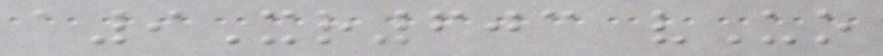a9Xr603 vUo
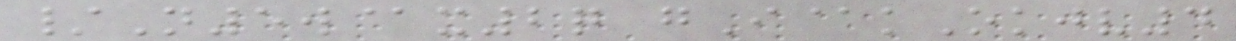/N5w@x2q gI@kOkjv4
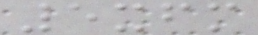5xfm
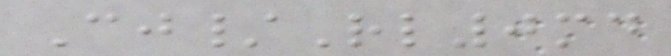Cj/Rl0md
